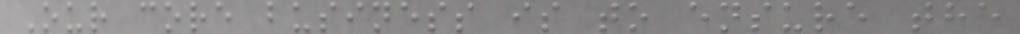Our core business is to ensure the
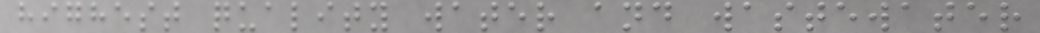highest quality water and wastewater
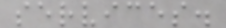services.
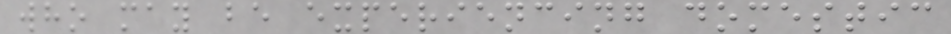who may be experiencing domestic
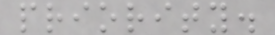priority.
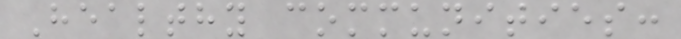Healthy communities:
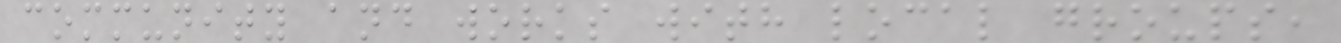community and works with local groups,
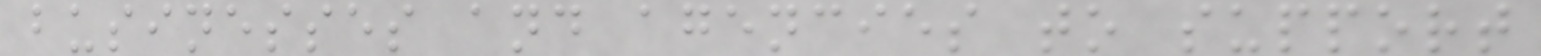businesses and agencies to support
